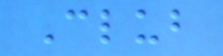Club
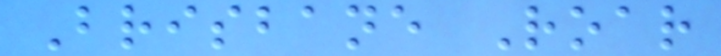Brisbane Roar
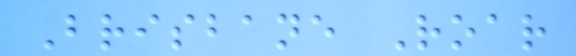Brisbane Roar
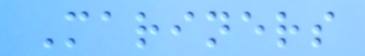Mariners
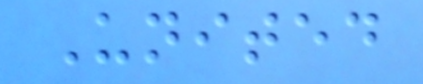United
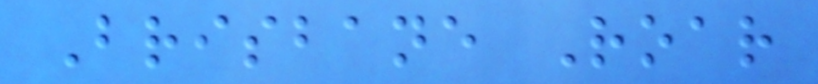Brisbane Roar
